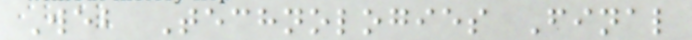Web Technologies Final
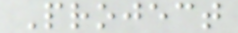Project
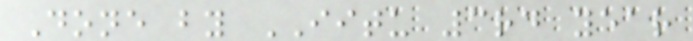Done by IITU 3rd year
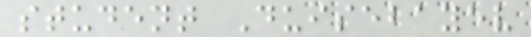student Duisebayev
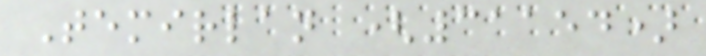Temirlan (31154)
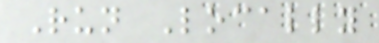Run Locally
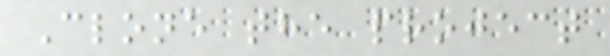Clone the project
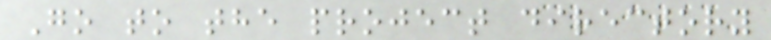Go to the project directory
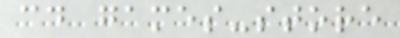cd games-store
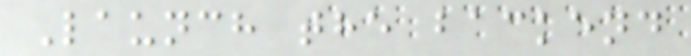Launch the backend
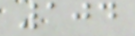104
